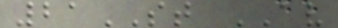21ST AV
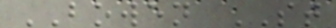BOWEN ST
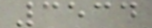3534
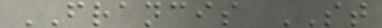FRANCIS ST
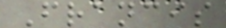Francis
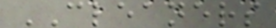CLEANERS
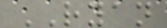RYAN
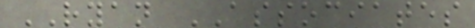RYAN ASSOCIATES
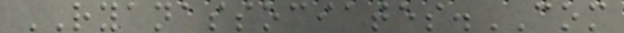RYANASSOCIATES.COM
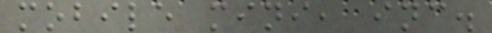mobile mini, inc.
